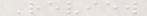Review
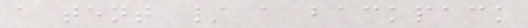a tent / a backpack
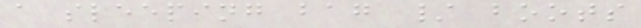a sleeping bag / boots
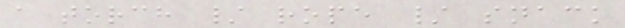a torch / rope / snack
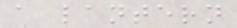a lantern
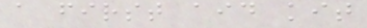a first aid kit
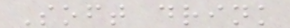Soft drink
